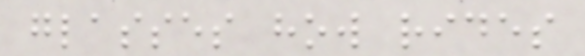glasses how rides
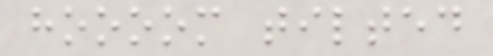hoooom tilted
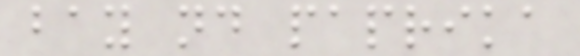bay nd paprika
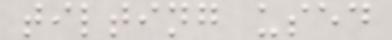tilting used
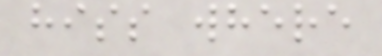hiss where
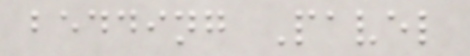bedding Pavel
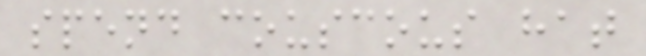spend couscous hat
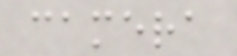camera
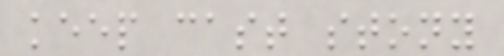keep cast stony
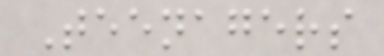Teenagers
